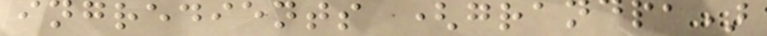ingredients (grandpa)
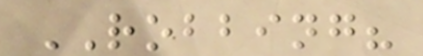ROBBING?
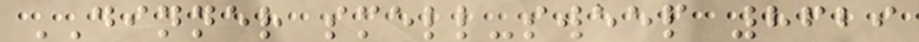DINNER smell-sweep 8629
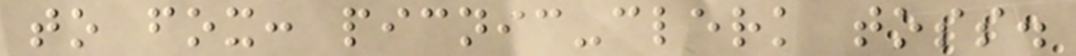to fox: picnic-clerk toss.
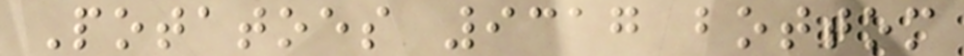Potatoes 9317 bottom
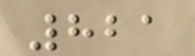821
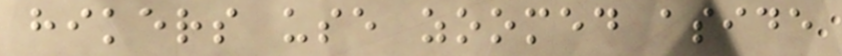hikers use zoomed aside
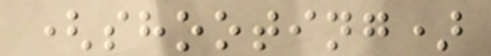(shooting)
